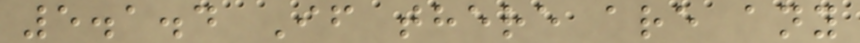5.1.4 If there are any
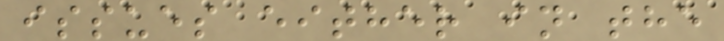issues either in the
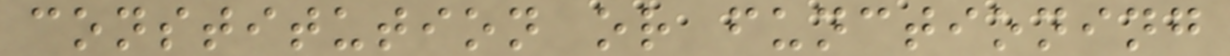constitution or functioning
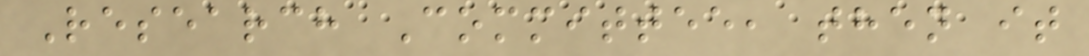Research Committee, then it
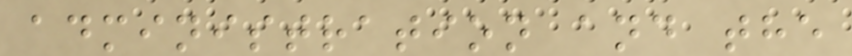administration and the
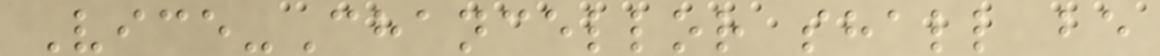Vice-Chancellor shall be
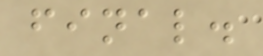final.
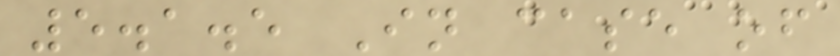5.1.5 In case of
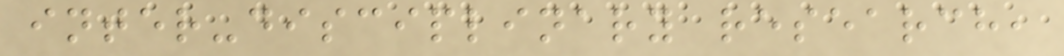inter-disciplinary research,
